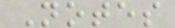Notes
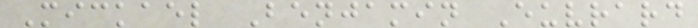Mickael Benjamin Euvrard
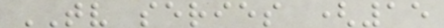TV series (15
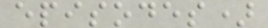episodes)
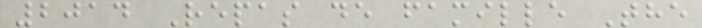2014 Repas de famille The
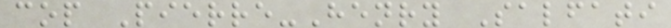cop Pierre-Henry Salfati
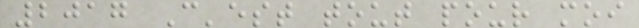2017 C'est tout pour moi
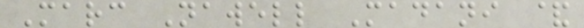Marc Nawell Madani &
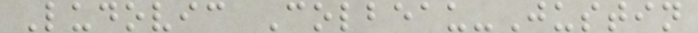Ludovic Colbeau-Justin
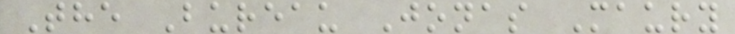The Bureau Jonas Maury
